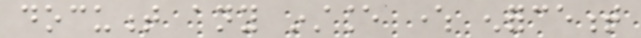document any instance where enforcement
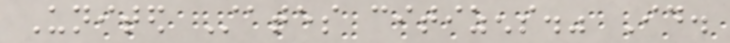United States citizens." Id.
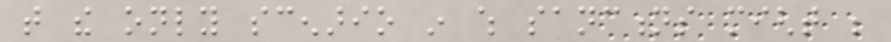that the only scenario in which sanctions might be
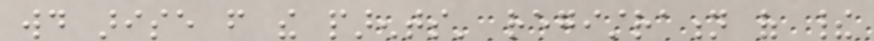would arise from the parents' registration of their
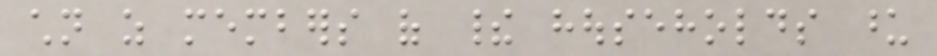children as members of their households upon
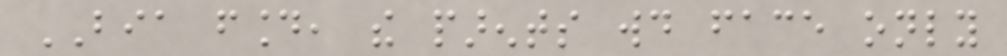BIA found, the parents would face only
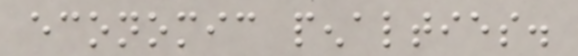economic penalties.
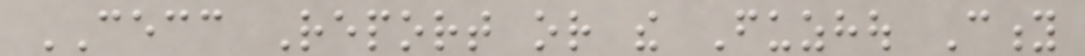CECC Report or the Fuzhou City
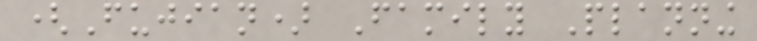(Fujian) Family Planning
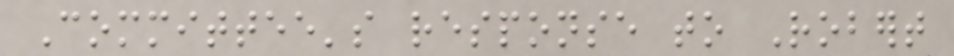Committee's response to Robert
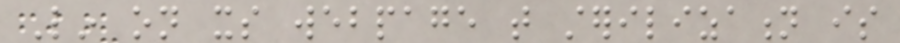Lin on its webpage that sterilization is
